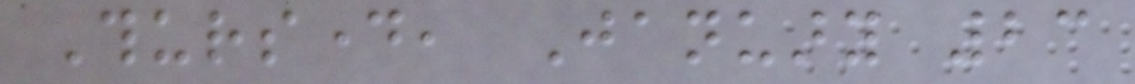Thursday, January 23
